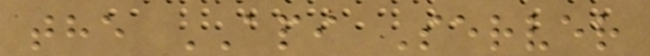the API Server
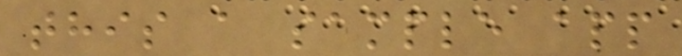this a sample app
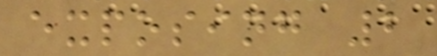exposing 2
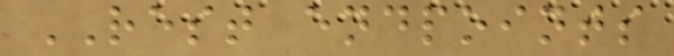REST endpoints
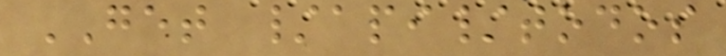GET /api/todos
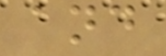and
